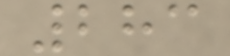283
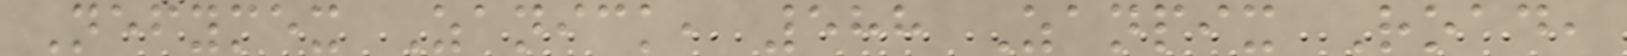Nefymex Zanick, 588 Zanpix Road,
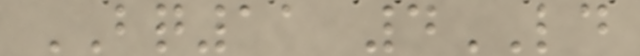BQ11 4LD
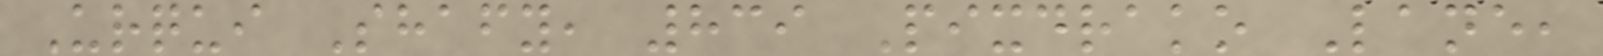Urqui Shafy, 839 Pixdrako Lane,
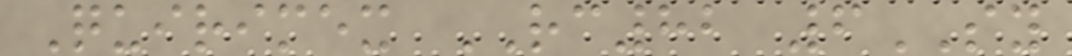Quirimex RC82 6SY
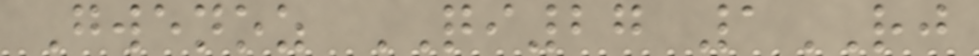Gwenoz QI27 1RJ
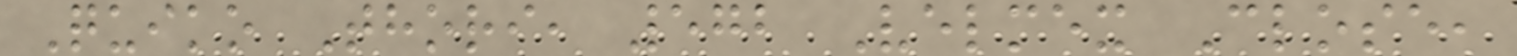Quiko Thori, 572 Velmex Close,
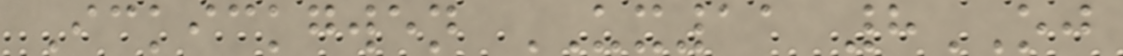Ickickgwen UX11 8OJ
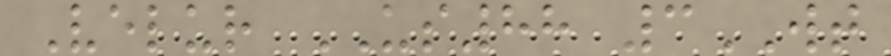Velur US88 3WT
